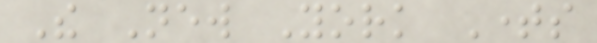The New York Times
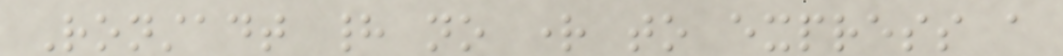Ronstadt had no right to express a
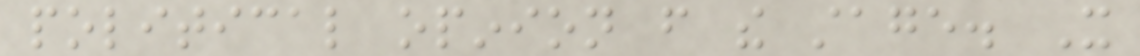political opinion from the stage. It
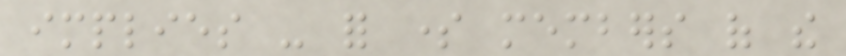implies - for some members of the
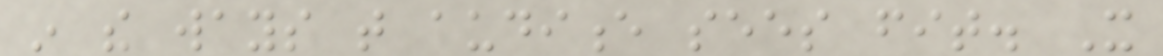in the ways that audience sees fit. It
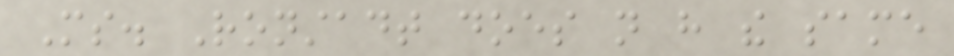Ms. Ronstadt does not have the same
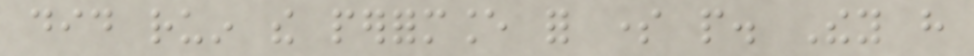did ruin the performance for some people. They have
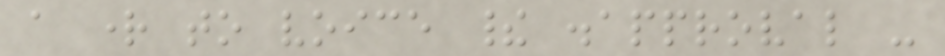a right to voice their disapproval -
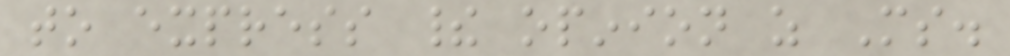to express their opinion as Ms.
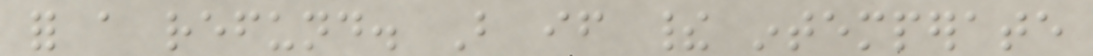for a refund. But if their intemperate
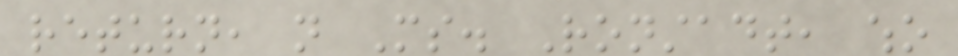return, not Ms. Ronstadt, who
